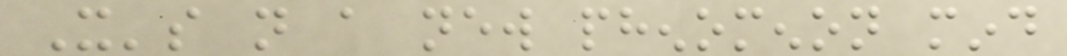It's not a new phenomenon mind
